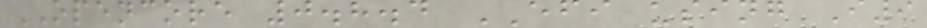OPENCORE 0.8.4 EFI using I9
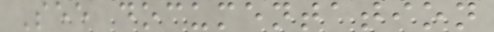See documentation
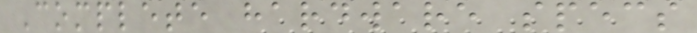Complete hardware specs
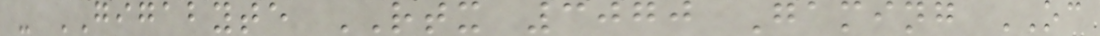- GIGABYTE RTX 3070 Gaming OC
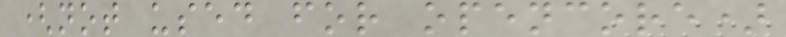(not used for opencore)
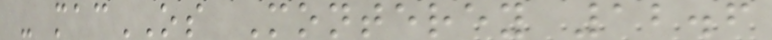- macOS Monterey 12.6
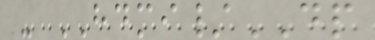- HDMI/DP
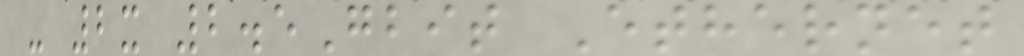- 2x 2.5Gbit Ethernet
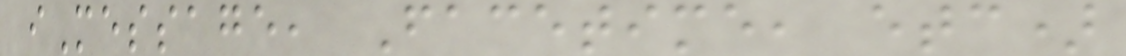iMessage, Facetime, etc)
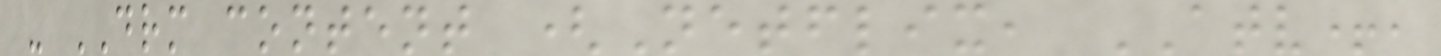- DRM content (Netflix, ATV+,
